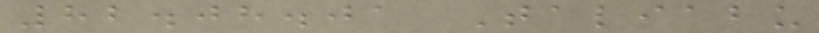82.08.01 Taliabu
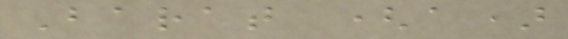Barat (a)
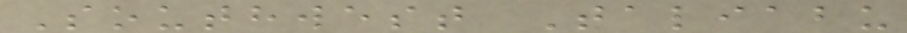Southwest Taliabu
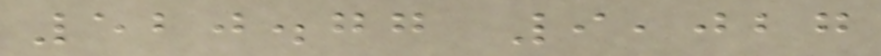520.77 9,027
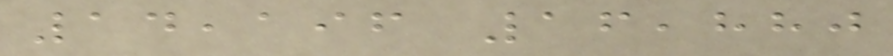14,196 16,880
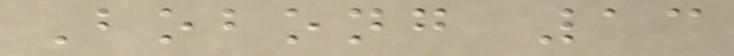Bobong 13
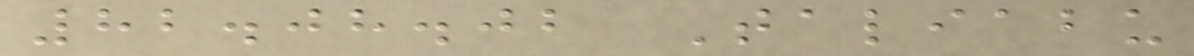82.08.02 Taliabu
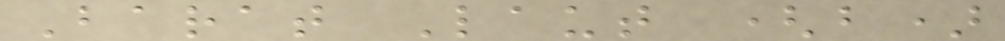Barat Laut (b)
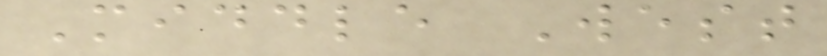Middle West
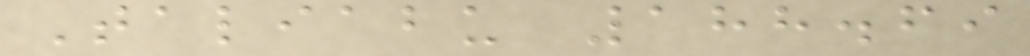Taliabu 188.69
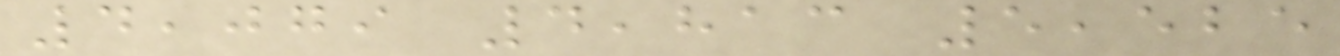4,079 4,813 5,525
